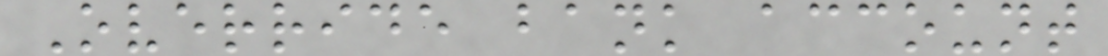Override bank account
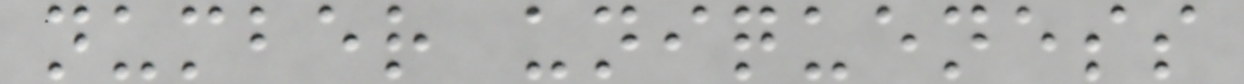number uniqueness
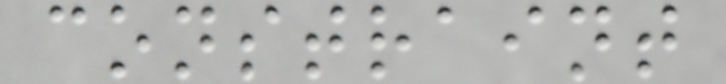constraint
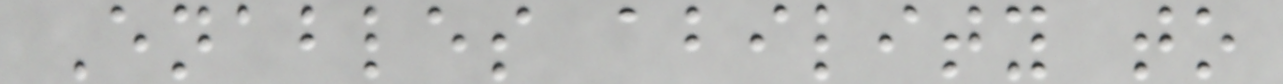Enables ability to
